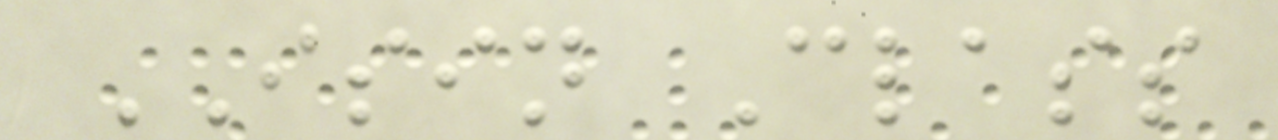ISIN Class
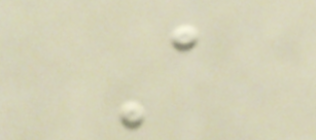A
